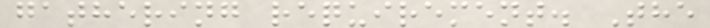gathering requirement. The
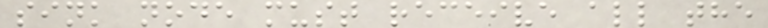sink node must receive all the
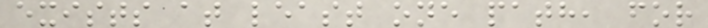exists at least one path, for
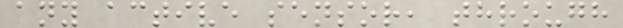any active sensor, through
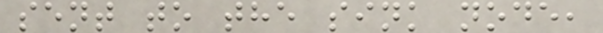sent to the sink node,
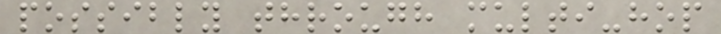possibly through multi-hop
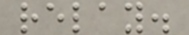relay.
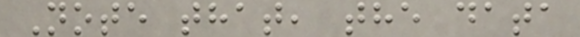Note that, the data
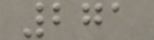271
